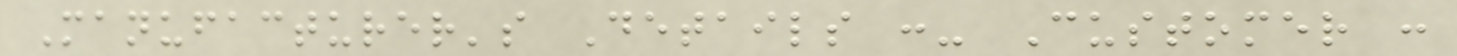Manufacturer's Details :- Customer :
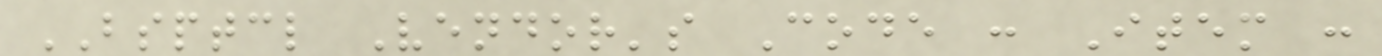BSPTCL Vendor's Code : Item :
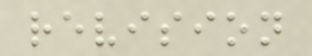revision
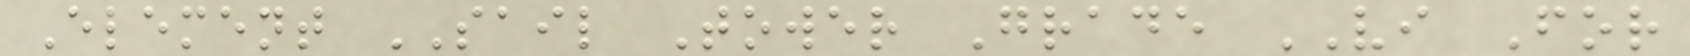Element SAIL Tower Grade VI For
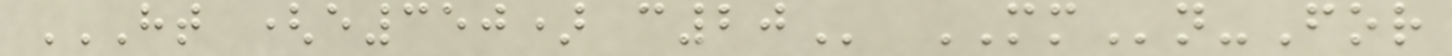HT (E350) C20 MMn-For
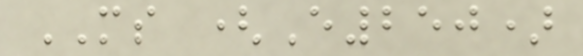MS (E250)
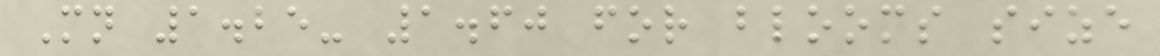Mn 1.25- 1.60 for blooms size
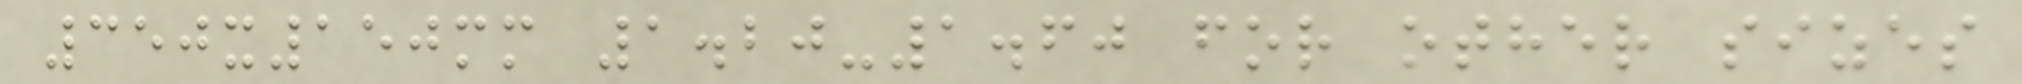350x150mm 1.20-1.60 for other sizes
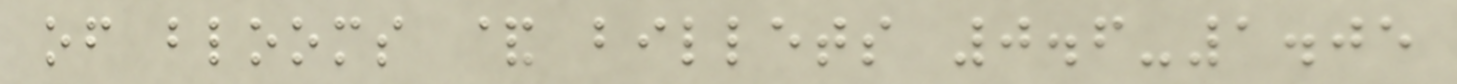of blooms & billets 0.6-1.05
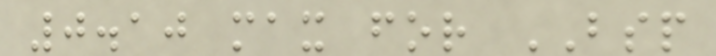0.10 max for BSP
